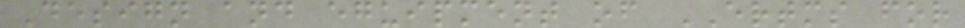Design and eguipment of ERTMS for
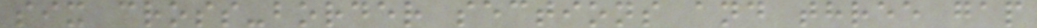six cross-border sections and three gap
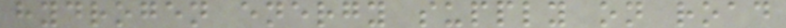hydrogen energy supply on road
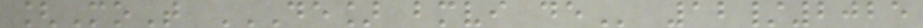[MoT DE] BMVI DE 12/2025
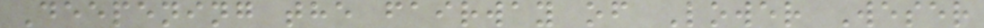Deepening the fairway of Lower Weser
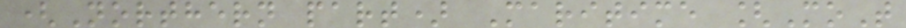(Northern part) Maritime [MoT
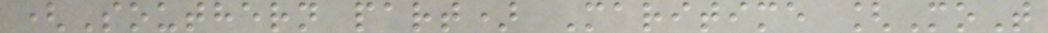(Southern part) Maritime [MoT
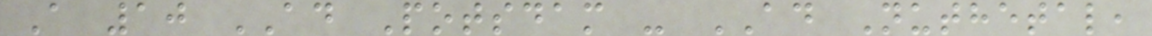A 10 AD Potsdam - AD Nuthetal,
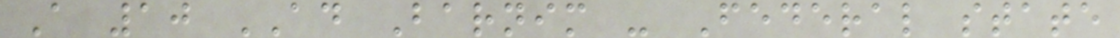A 10 AD Barnim - Federal state
